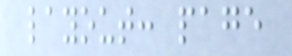layout: page
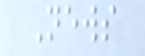News
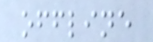offline
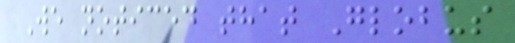We noticed that Globus
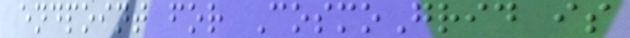endpoint for CosmoGrid is
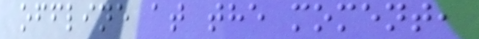offline at the moment,
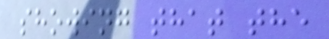showing that the
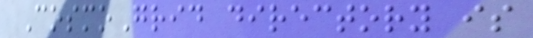CosmoGrid directory is
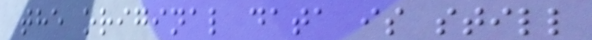the original data is still
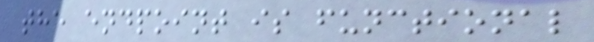the endpoint is functional
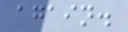again.
